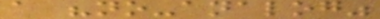a "no-analog"
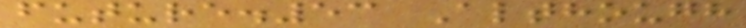future.53 Although
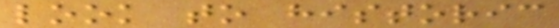look to historic
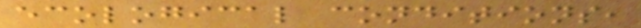ecological conditions,
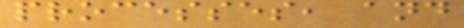processes, and
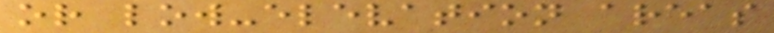or low-elevation areas
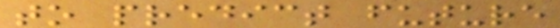to predict future
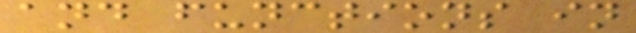and functions in
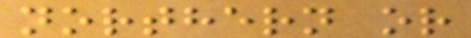northern or
